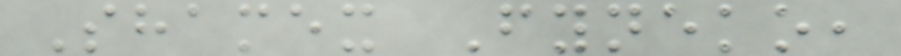Shamex Fyneko,
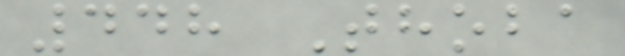448 Thoba
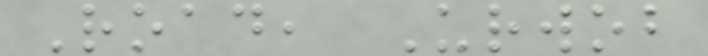Road, Urwob
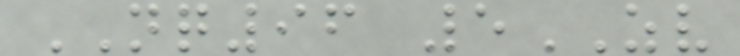NQ96 5ZV
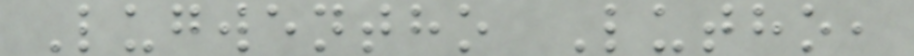Lugwentho Lutho,
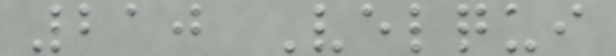210 Velqui
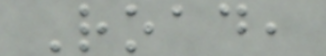Road,
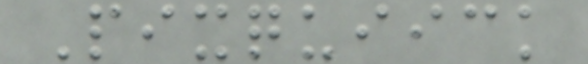Pixquiick
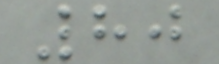80
